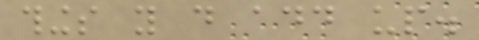things you do add up.
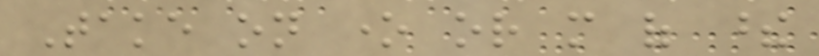Take on one or more of these
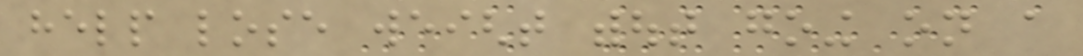help lose weight without going on a
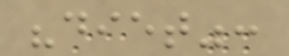"diet":
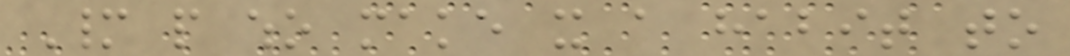Many people who make it a habit to
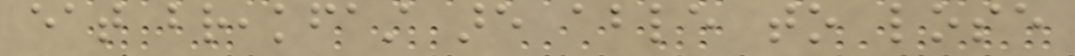eat breakfast are able to lose
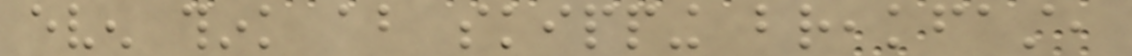even think about skipping breakfast,
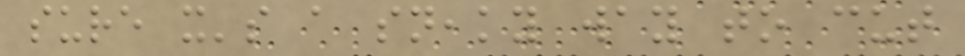sure it's a sneaky way to cut
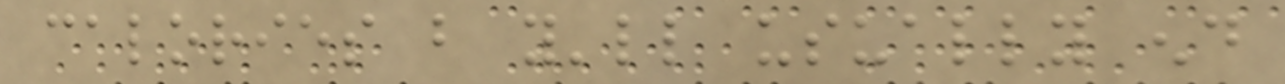calories but you'll usually end
